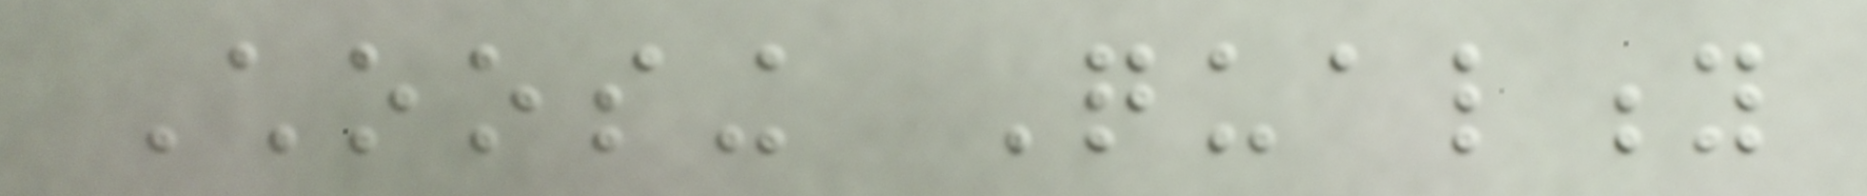Choosing Quality
